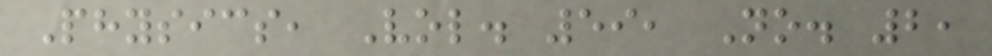Physics, Vol. 59, No. 2,
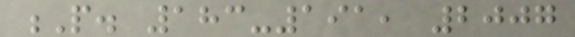P. 183-191, 2007
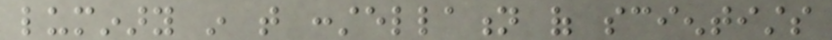luminary in that constellation of scientists
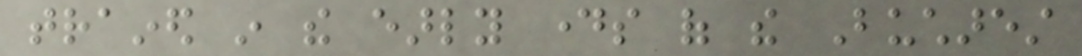trained in the early days of the Bucharest
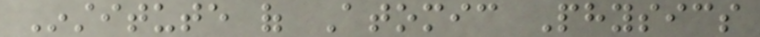Institute of Atomic Physics
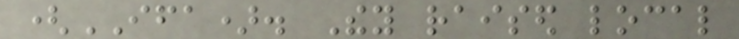(IFA). They raised local
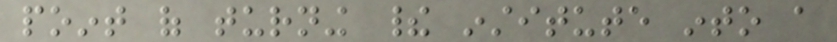point of turning their institute into a
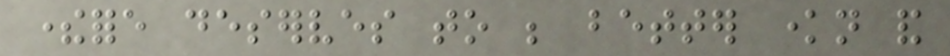therefore deserves to be better known and
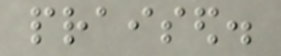praised.
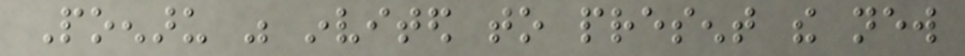Poenaru was invited to present the new
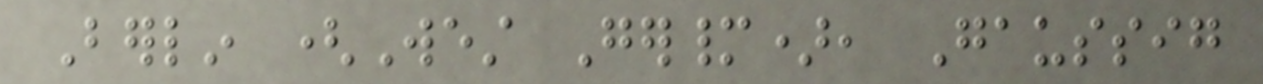Berlin (West Germany), Gaussig
